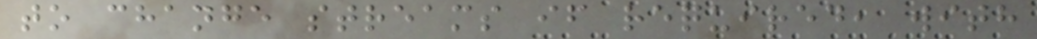to change streams if required, with
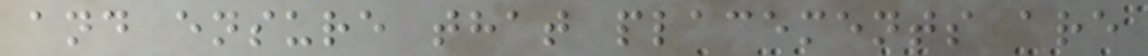and ensure that placements are
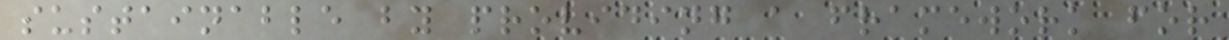sustainable by providing a framework for
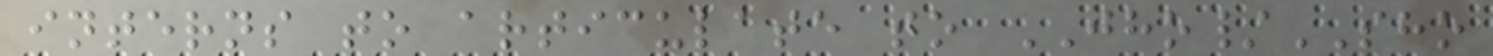interns to articulate to JHO/SHO
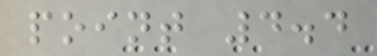point 4.4
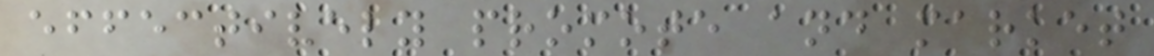effectively promote and market
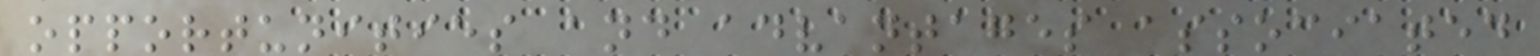opportunities and advantages associated
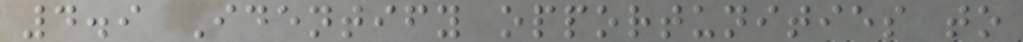4.9 Identify opportunities to
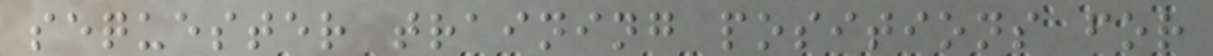sequester training positions for
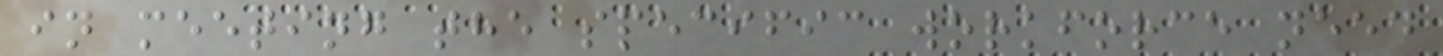in meeting the specific workforce need
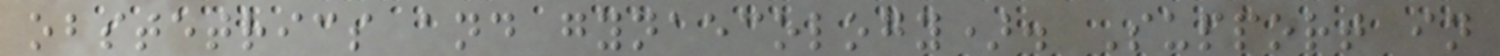obstetrics and gynaecology). Support in
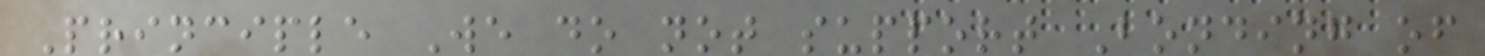Principle We do not support Bonding of
